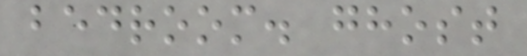bedroom. ghost
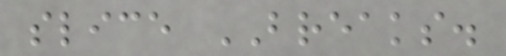slice BREAKS.
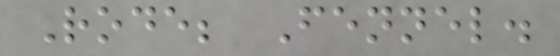Rode; Fennel.
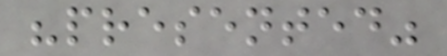"presented"
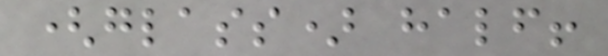(glass) half!
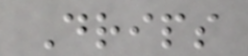Drips
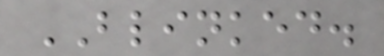BLINKED.
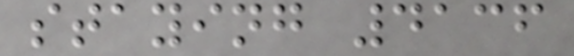staying 4136
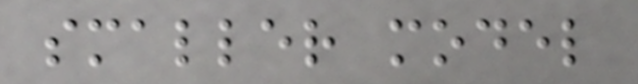smaller model
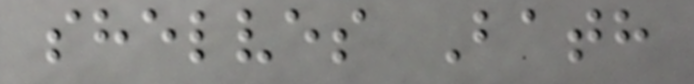shelves Bath
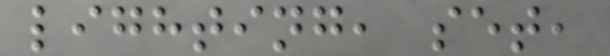lighting, set,
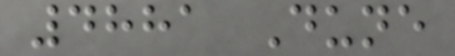4881 Dune
